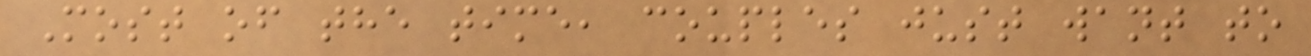Most of the time, couples just want to
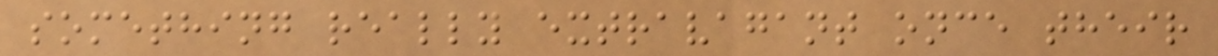something really extravagant once their
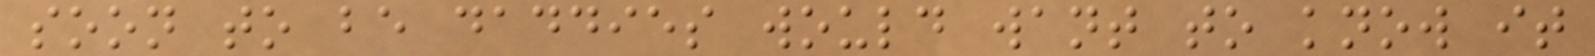soon to be daddies would want to know it
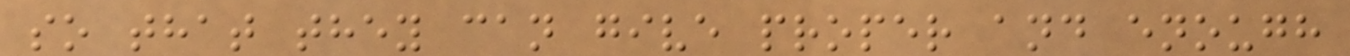so that they can give proper and enough
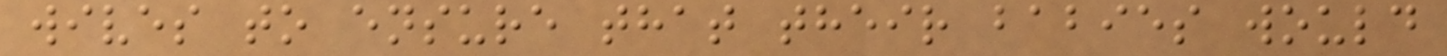wives to ensure that their babies would
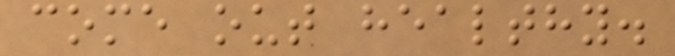come out healthy.
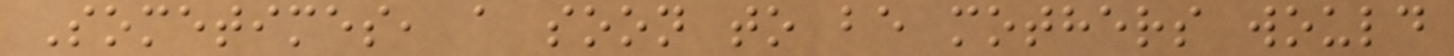Sometimes, a soon to be mothers would
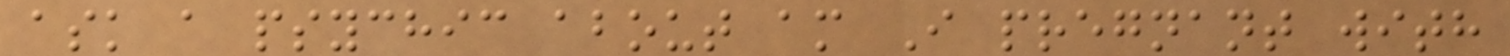ask a psychic about am I pregnant with
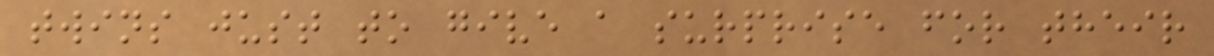twins just to give a surprise for their
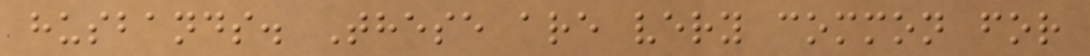husbands. These are very common for
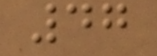47
